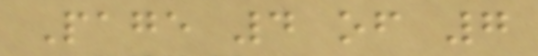Page 4 of 7
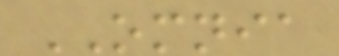OMNIA
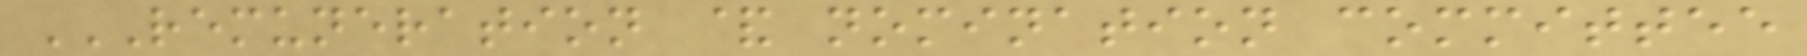REMUNERATION & NOMINATION COMMITTEE
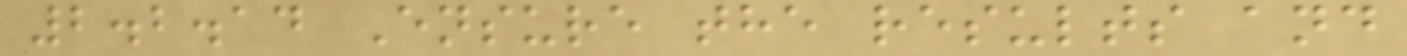2.2.14 Ensure the results and
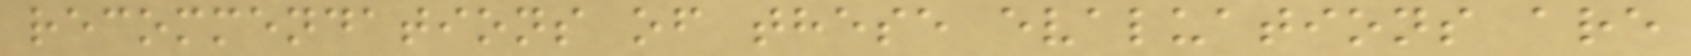recommendations of these evaluations are
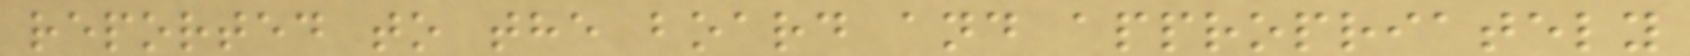reported to the board and appropriately
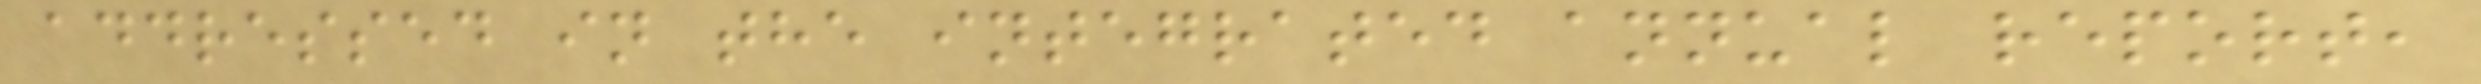addressed in the integrated annual report,
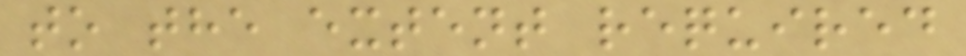to the extent required
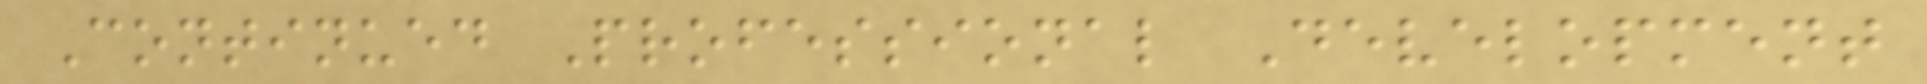Continued Professional Development
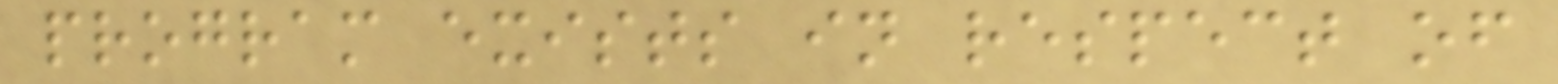program exists in respect of
